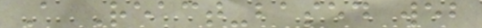A React-based web
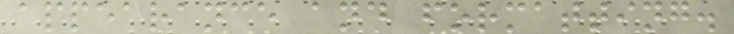appearance and formatting.
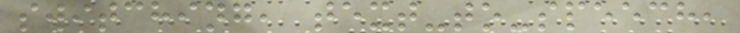switching, text-to-speech,
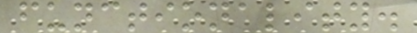functionality.
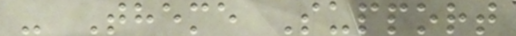- Theme Support
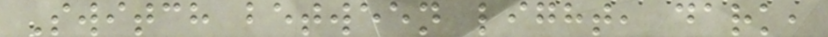Switch between light, dark,
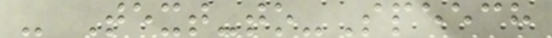- Text-to-Speech
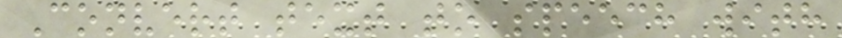Convert text to speech with
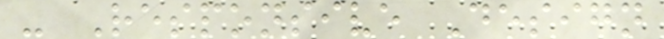- Responsive Design
